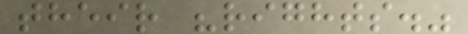their "rights."
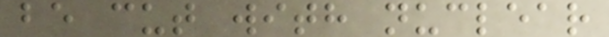be cut with nuclear
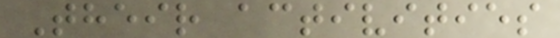Their activities
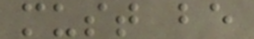must be
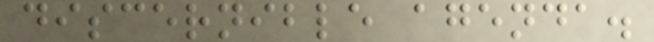discernible agenda.
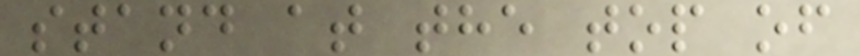stand at the top of
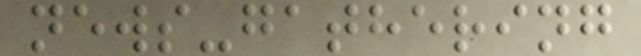news-gathering
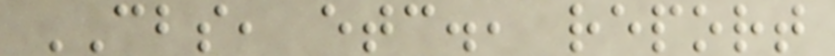CBS, etc., report
